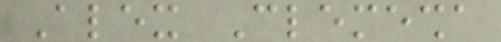Alex Clemesha
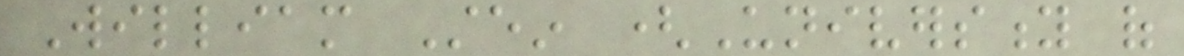William Stein (University of
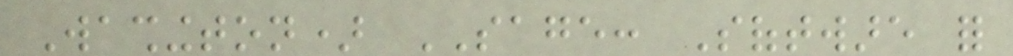Washington) SAGE: Software for
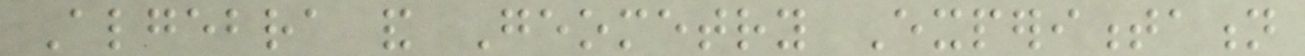Algebra and Geometry Experimentation
